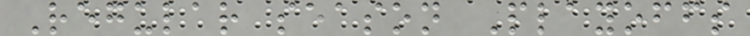Regular season Playoffs
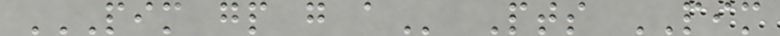PIM GP G A Pts PIM
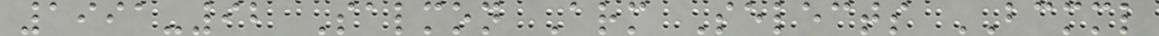1991-92 Salmon Arm Selects BCMML
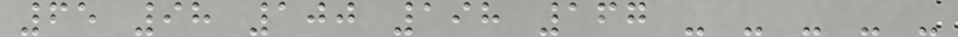65 98 100 198 167 - - - - -
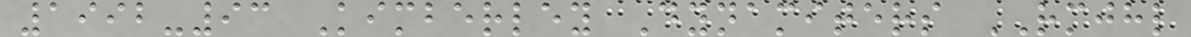1992-93 Kimberley Dynamiters RMJHL
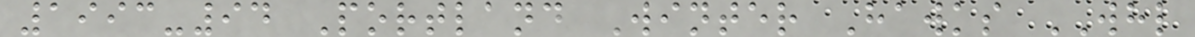1993-94 Portland Winter Hawks WHL
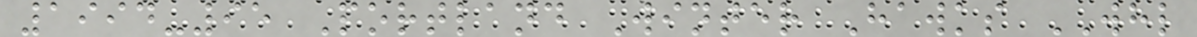1994-95 Portland Winter Hawks WHL
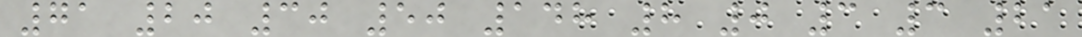71 20 30 50 148 8 0 3 3 21
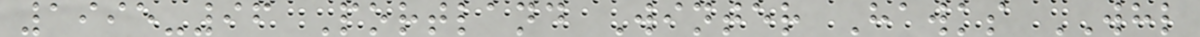1995-96 Portland Winter Hawks WHL
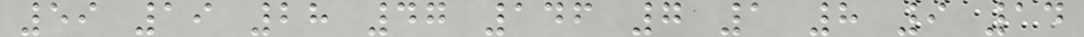59 19 28 47 146 7 1 8 9 14
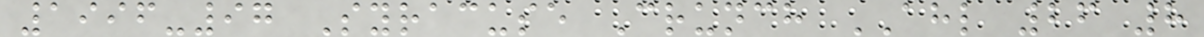1996-97 Syracuse Crunch AHL 26 8
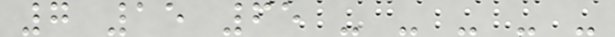7 15 65 - - - - -
